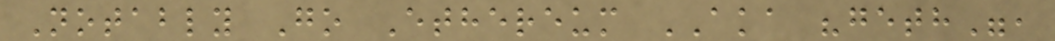Notably Go Ethereum AKA "geth",
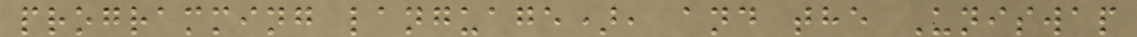programming language), and the Uniswap
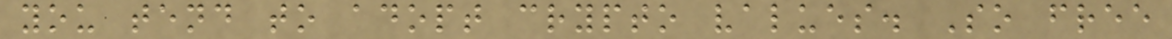you tend to adopt crypto values. So free
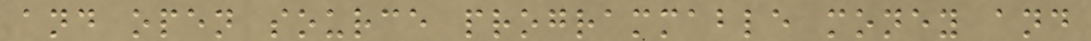and open source programmable money and
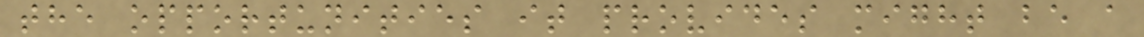the opportunities it provides might be a
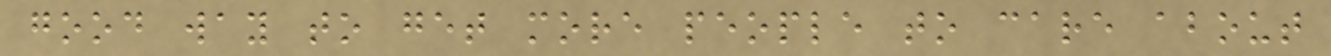good way to get more people to care about
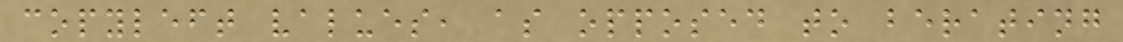copyleft values, as opposed to berating
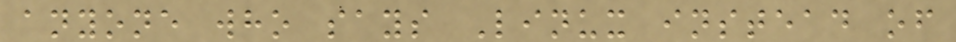anyone who says Linux instead of
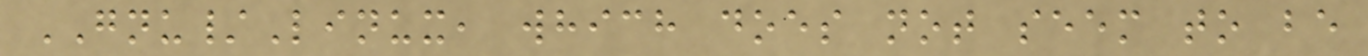GNU/Linux, which does not seem to be
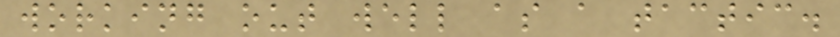working out well as a tactic.
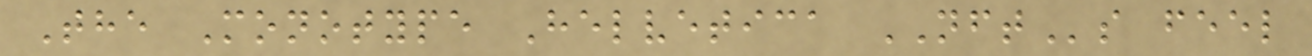The Monotype Helvetica NFTs feel
